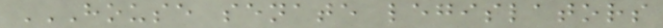HOUSE SENATE LEGISLATORS
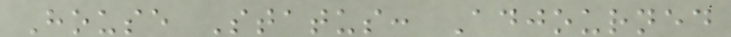House Status: Adjourned
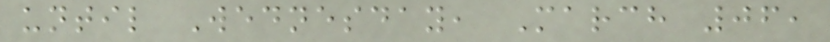until Wednesday, March 06,
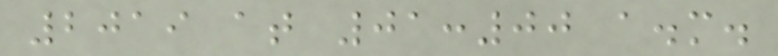2019 at 01:00 a.m.
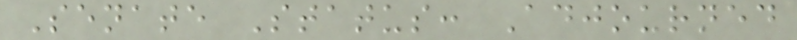Senate Status: Adjourned
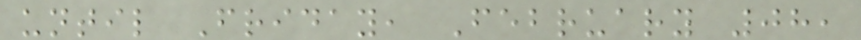until Friday, February 08,
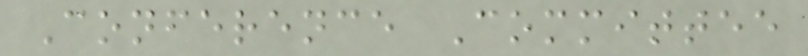Conference Committee
